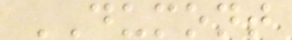DUMONT
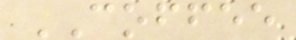COFFEE
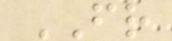FR
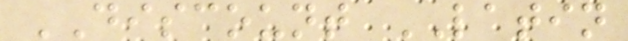DISCOUNT LATIN
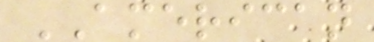AMERICAN
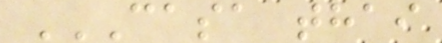CASA THAI
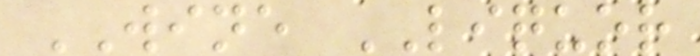WINE LIQUOR
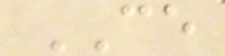CE
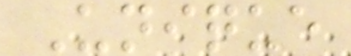Unique
